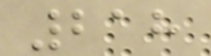218
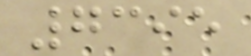7395
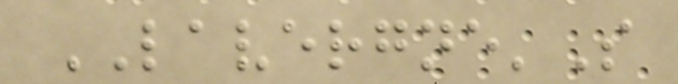LAVERGNE'S
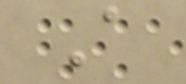A
